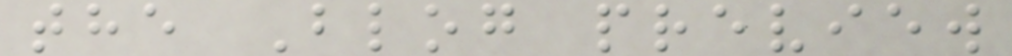the Blog preview
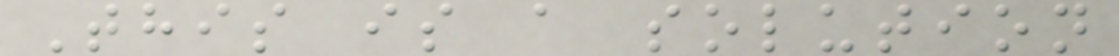This is a solution
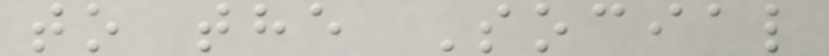to the Social
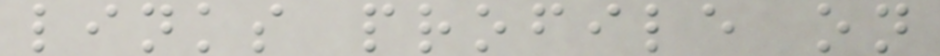links profile on
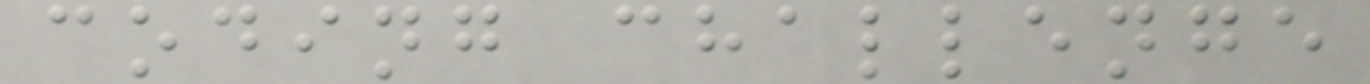coding challenge
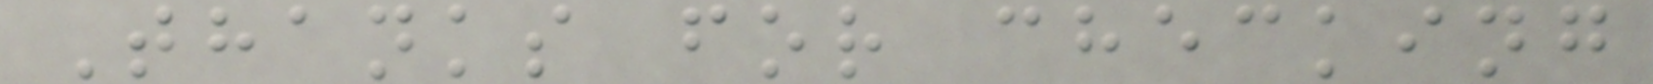Thanks for checking
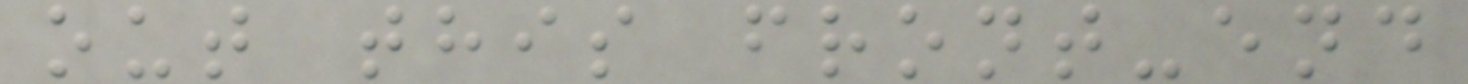out this front-end
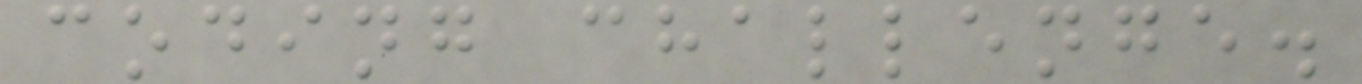coding challenge.
